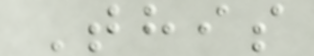This
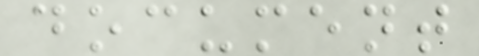document
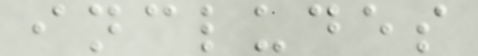includes
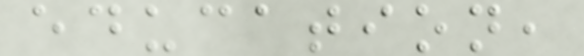education,
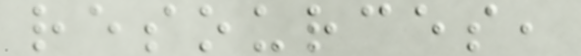resources,
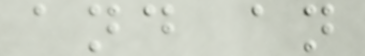and an
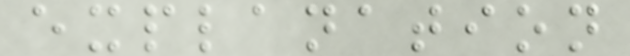explanation
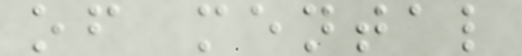of mental
